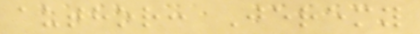author: Jeremy
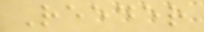Reeder
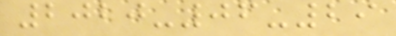2020-06-29
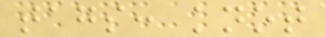tags: knot
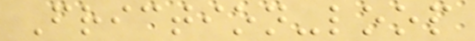Friction-loop
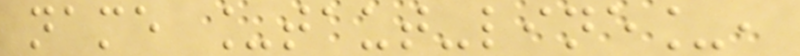name _taut-line_,
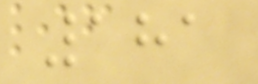181
